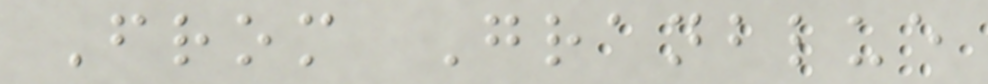From Granblue
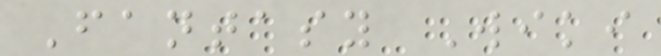Fantasy Wiki
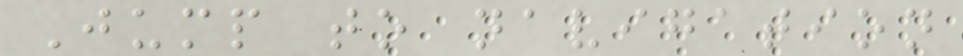Jump to navigation
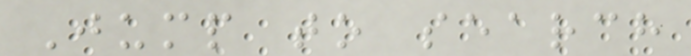Jump to search
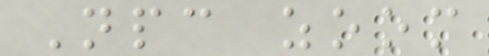Npc zoom
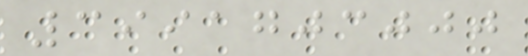3991703000
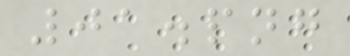01.png
